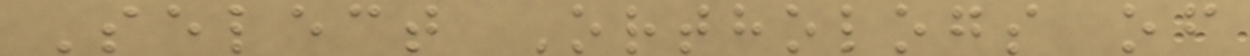Select Orthologs of
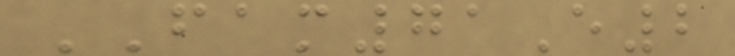FAM71E2
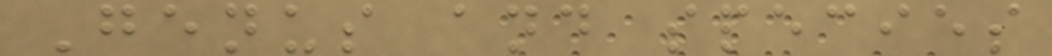Genus and species
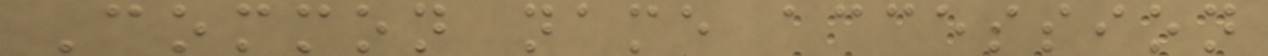Common name accession
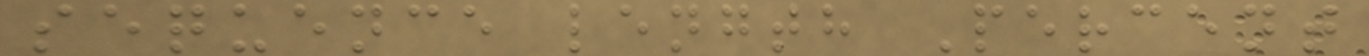sequence length Percent
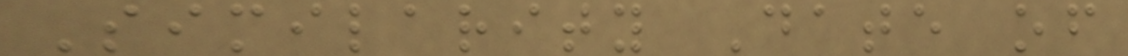Similarity Date of
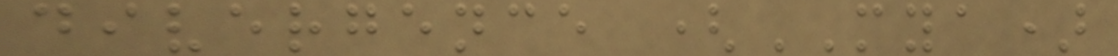divergence (MYA)
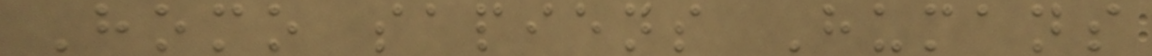Homo sapiens Humans
